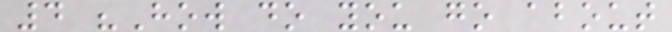4 "How do you go about
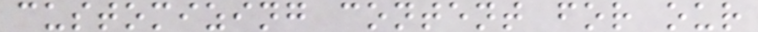customizing content for our
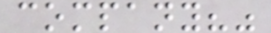company?"
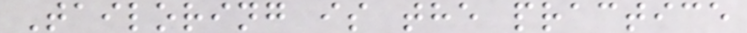Tailoring is the practice
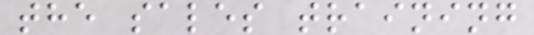the sales training
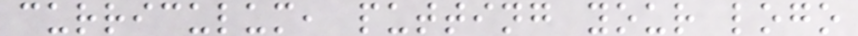curriculum, putting your logo
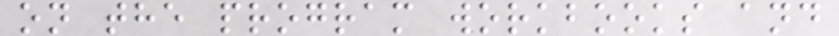on the program workbooks and
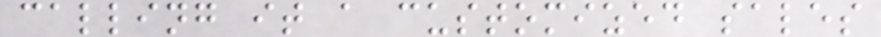calling it a customized sales
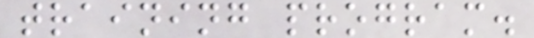training program.
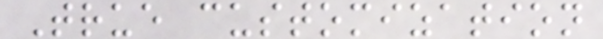True customization
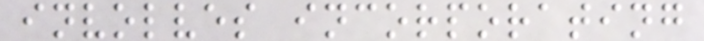involves incorporating
